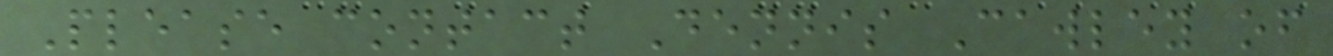Please contact Dennis Cawley of
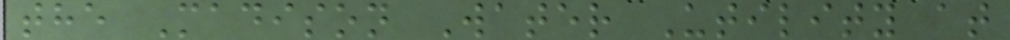the Madison Water Utility at
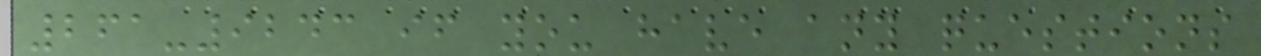261-9243 if you have any questions
